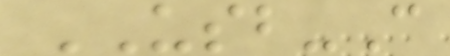USB-C
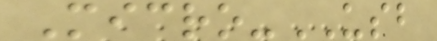Micro-USB
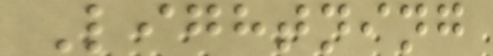Lightning
